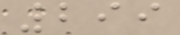299
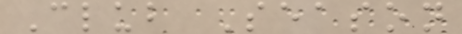Club Season
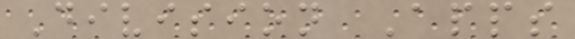Division Apps
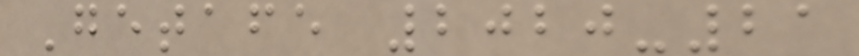Getafe 2020-21
